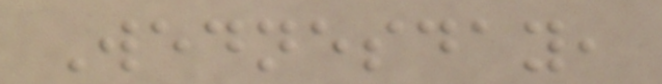Wednesday,
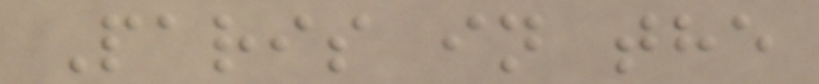Paris in the
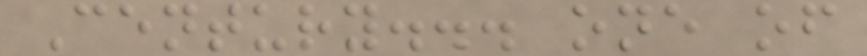Century... one of
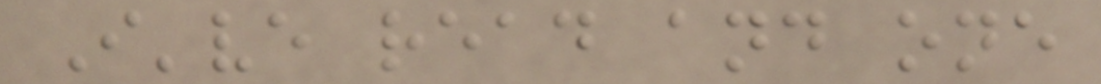I've read and one
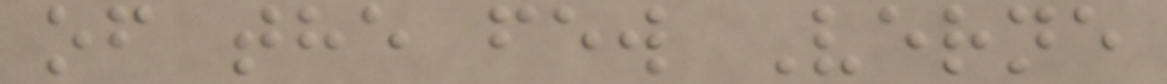of the few Verne
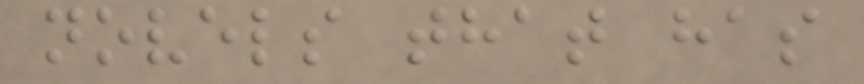novels that has
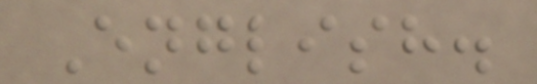English.
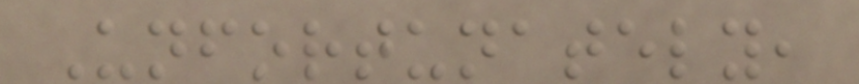Unfortunately,
